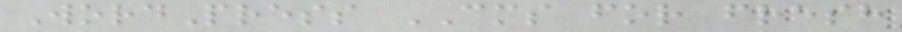WordPress CMS for fresh
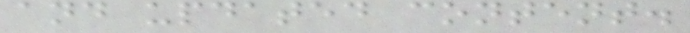and updated content.
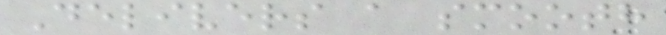Delivers a smooth
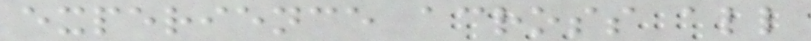experience across all
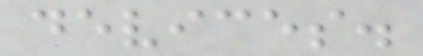devices.
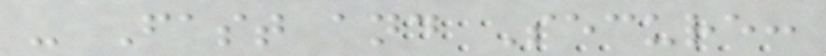- Fast and Secure:
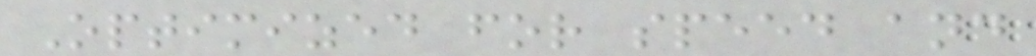Optimized for speed and
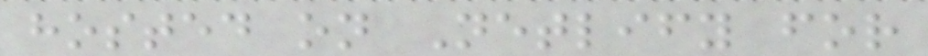hosted on Netlify for
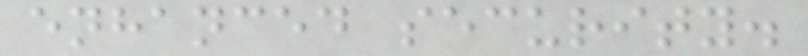enhanced security.
